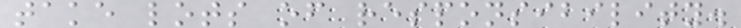take lots of responsibility.
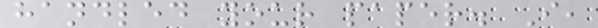handled your paper. I,
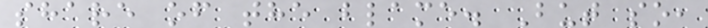share of the blame. But so,
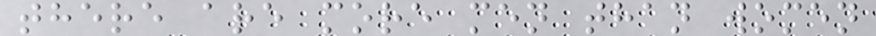there are more men than women
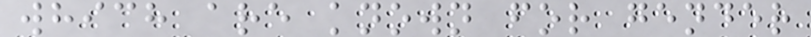which are known for gender
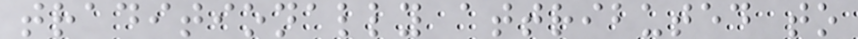traditionally attributed to
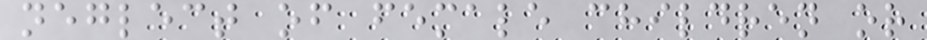neglect of female children or
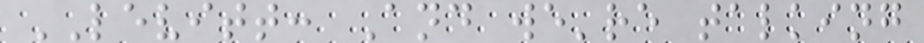LEVITT: And we're talking
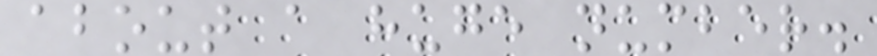about a huge number.
